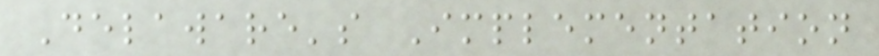Delaware's Implementation
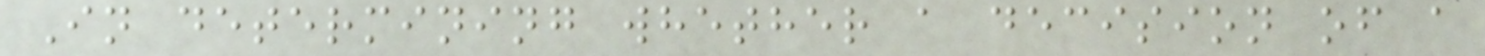In determining whether a decision of a
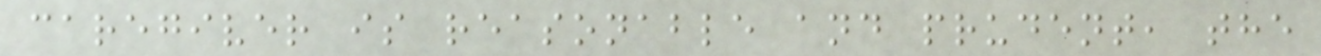caregiver is reasonable and prudent, the
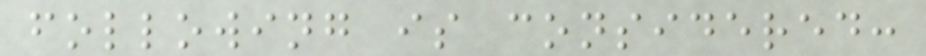following is considered:
